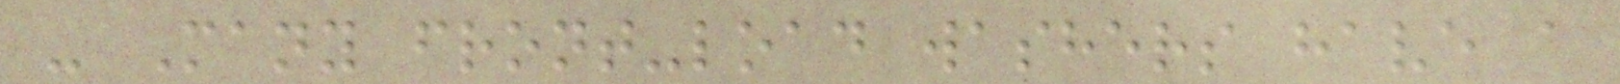- Many front-load washers have a
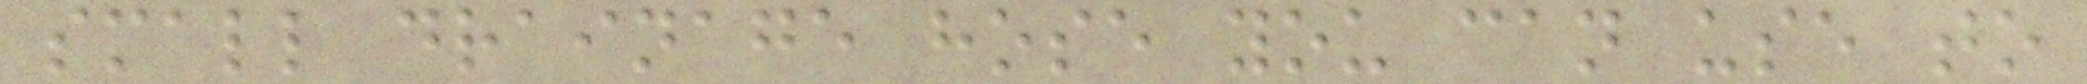small drainage hose you can use to
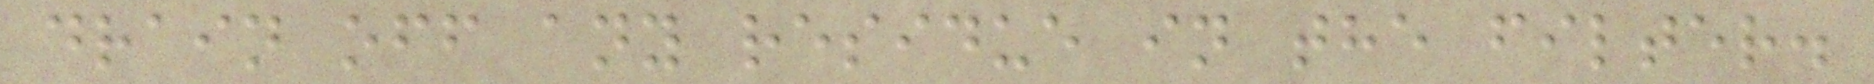drain off any residue in the filter.
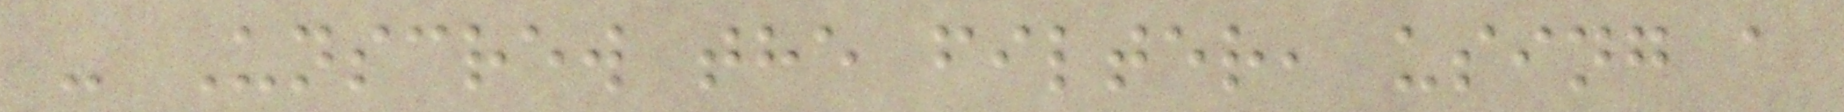- Unscrew the filter, using a
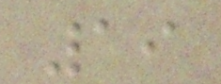19
